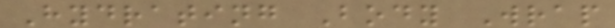Hydrating Body Wrap
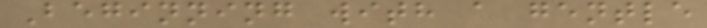Beginning with a gentle
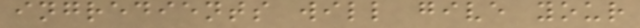ingredients will give your
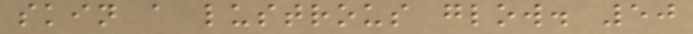skin a lustrous glow. 50
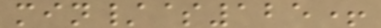min/$125+
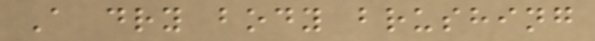A dry body brushing
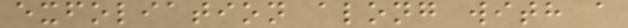exfoliation along with a
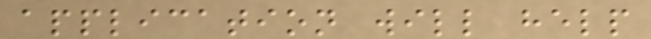application will help
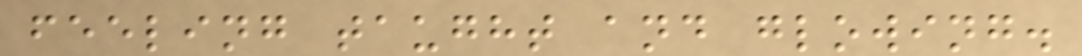feeling taught and glowing.
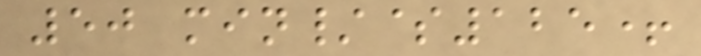50 min/$125+
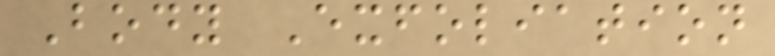Body Exfoliation
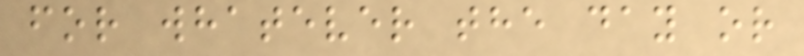for whatever the day or
